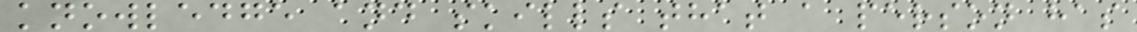knowledge and skills that a person has
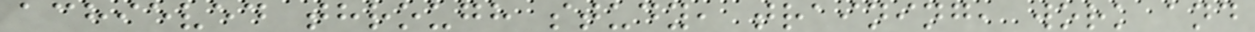achieved through study, training, work and
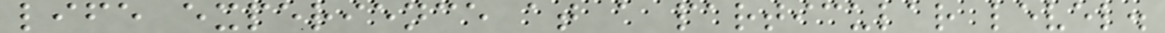life experience at a particular level.
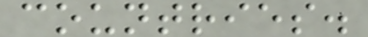countries.
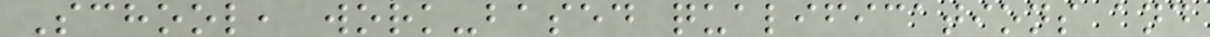School, work-based qualifications and
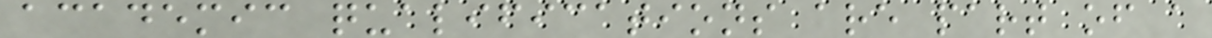academic qualifications are part of a
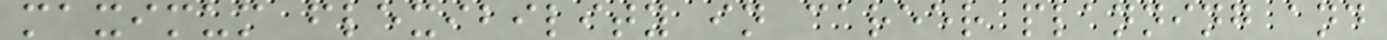maximum flexibility in career planning and
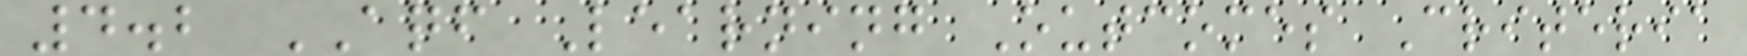4.2 AQF Learning Outcomes Criteria
